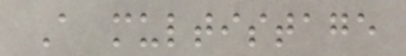A multistage
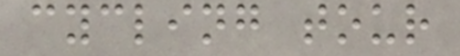cycling tour
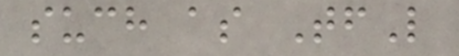such as TfL
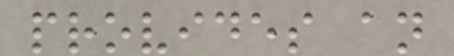provides an
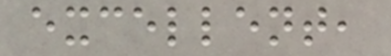excellent,
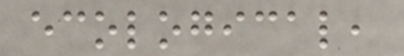ecological,
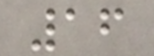16
